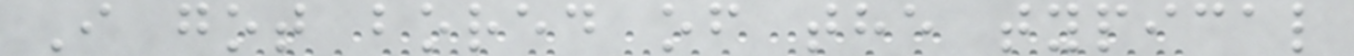I got bored of the typical
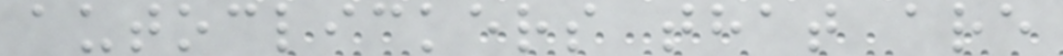autoclickers that are
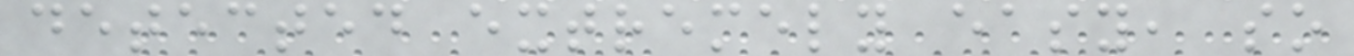detected extremely easy, so
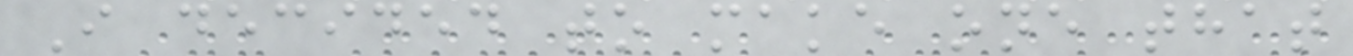I decided to make one that
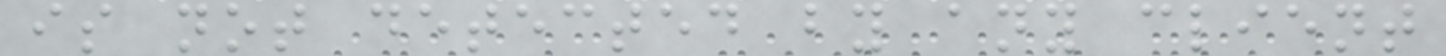is not detected by any client
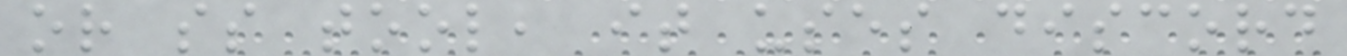or ss tool, it uses discord
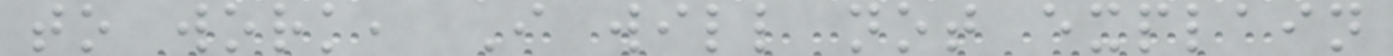to work, I will not explain
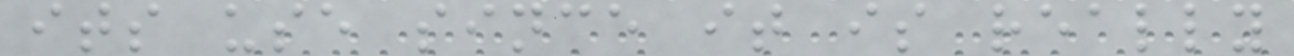its use since it is really
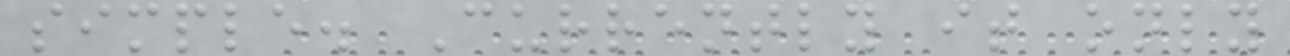simple. Currently it only
